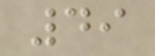49
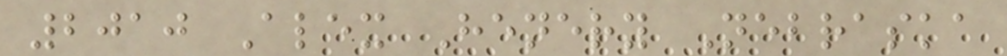2010 Alex Henery Nebraska
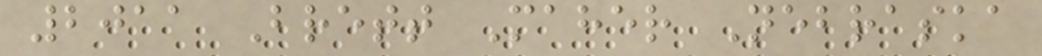2011 Brett Maher Nebraska
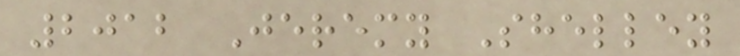2012 Jeremy Shelley
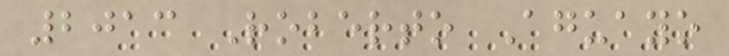2013 Roberto Aguayo
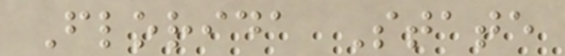Florida State
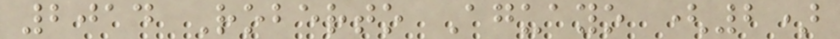2014 Roberto Aguayo (2)
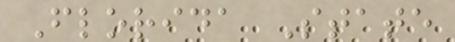Florida State
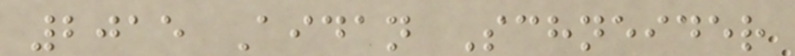2015 Aidan Schneider
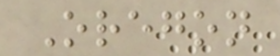Oregon
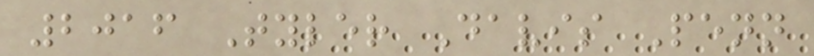2016 Tyler Davis Penn
